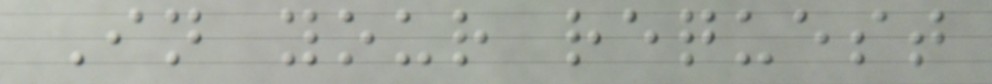In your request
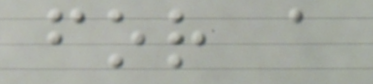for a
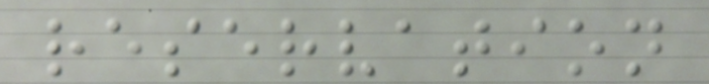reservation
